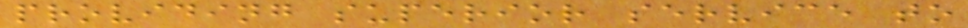providing superior service to
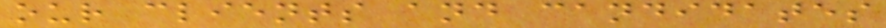our clients and candidates
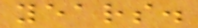years.
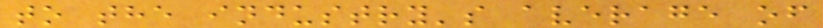to the industry's average of
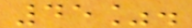45%.
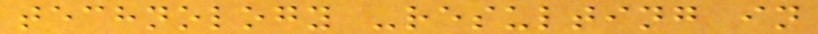technology -resulting in
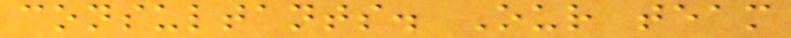consultants. Our team
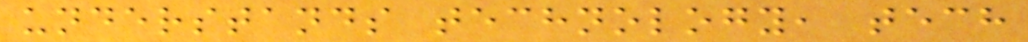understands technology, tech
